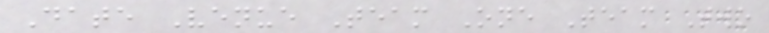Date Venue Team One Team Two
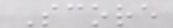Score
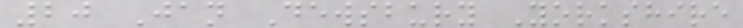20 Jan Dewsbury Yorkshire
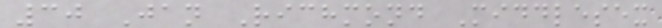30 Jan Richmond Middlesex
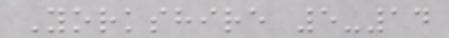Yorkshire 5-14
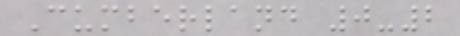Cumberland 0-2
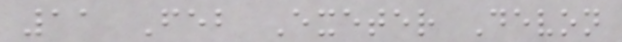11 Feb Exeter Devon
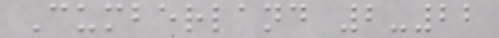Cumberland 2-22
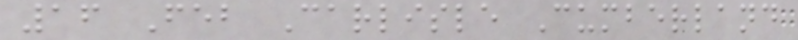16 Feb Carlisle Cumberland
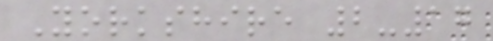Yorkshire 2-17
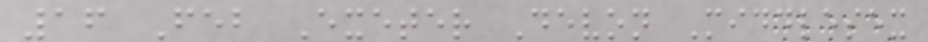16 Feb Exeter Devon Middlesex
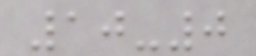10-0
